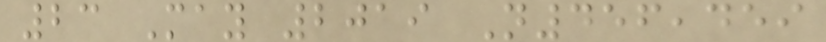23 May 2019 N456,459
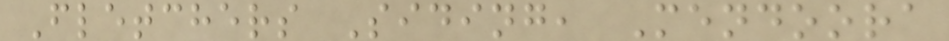Fletchers Siding, Mendoora
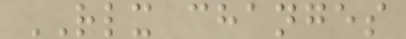RLX changes
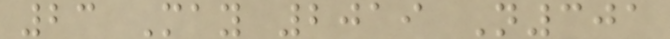23 May 2019 N301
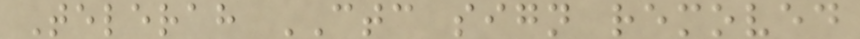Telerah CTC sign removed
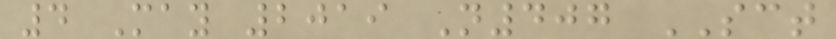4 May 2019 N407 SCT
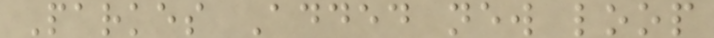Parkes Added new loop
